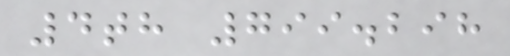4th 799.298
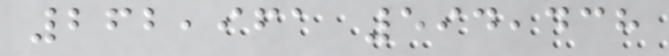262,961 594,438
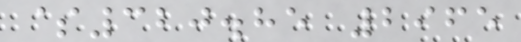$320.85 2965
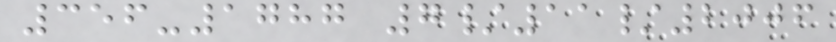356-1787 7/11/2006
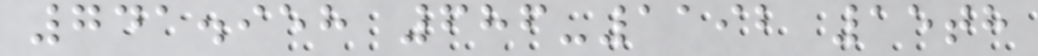741.958 686-1192 15th
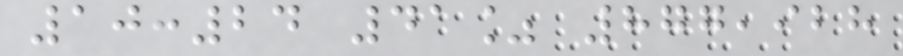10:24 41% 877,928
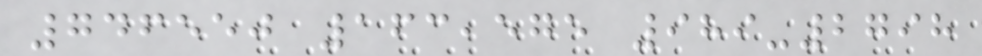746550 163,575 989-2798
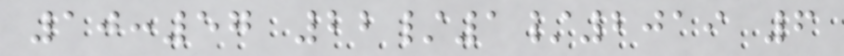10:57 22/1/2019 6
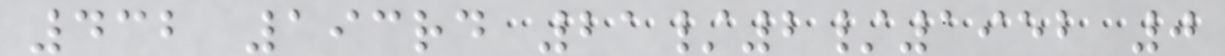432 193rd 21/2/1952 0
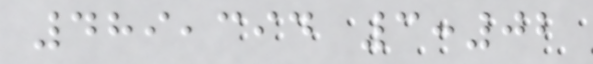489,394 3:02
